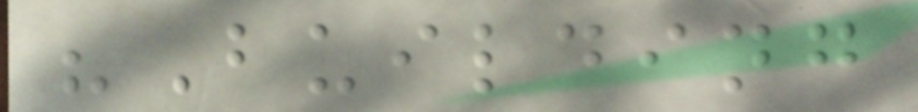"Building
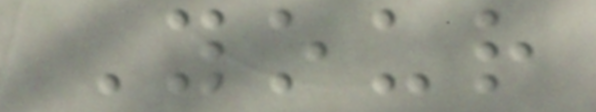Your
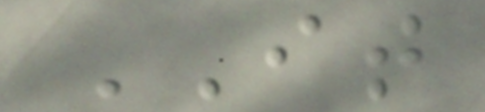IT
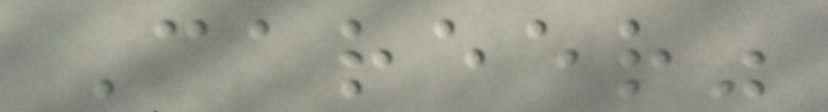Career"
